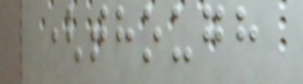(though
